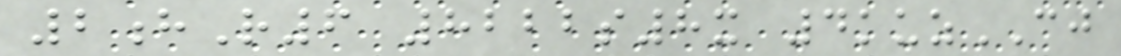2hR6 8222s8x 4kuzCJ
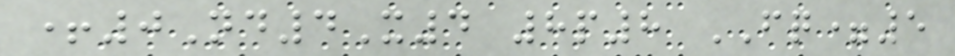+0Nd4X4 8p8 FQ=5
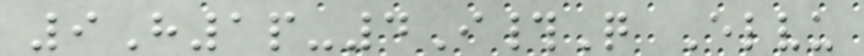9H1p-4I#Q Elvu
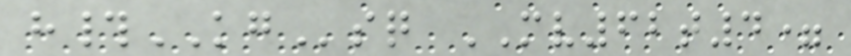h#KGsq MV62t4=
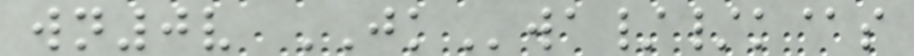wn0v JKwa//k@s
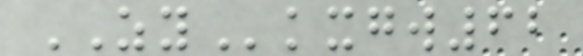ZYkxgw62
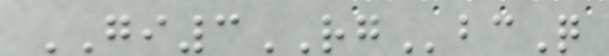GI3RGbcQ
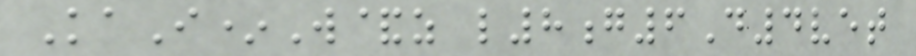KaI*W&z l8g6D4vet
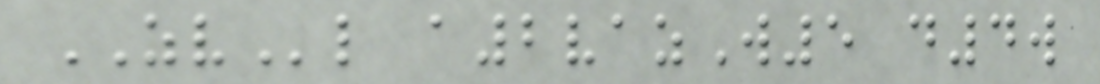ZVl a2vazW5 d4w
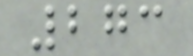273
